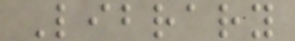Library
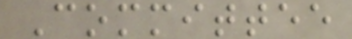Committee
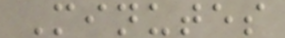Minutes
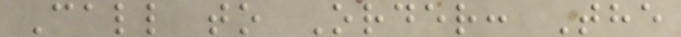Call to Order: The
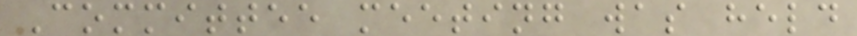Committee meeting was held
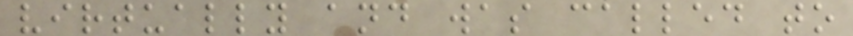virtually and was called to
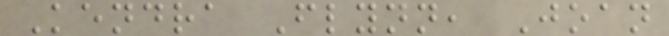Kendra Flynn, Joan
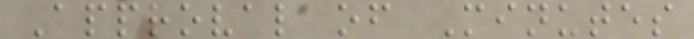Approval of Minutes
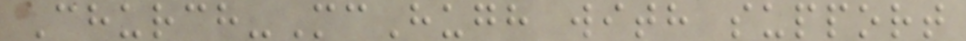Church-McHugh with support
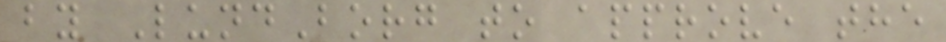by LundBorg to approve the
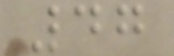47
